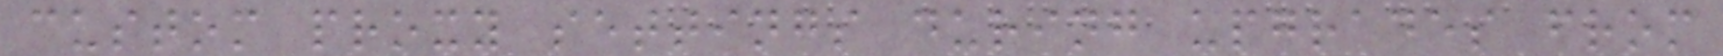custom proxy settings during upgrades from
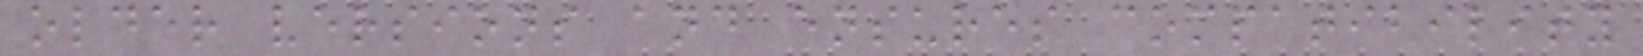older versions and ensures compatibility
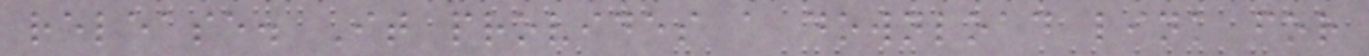release. It provides a download link for
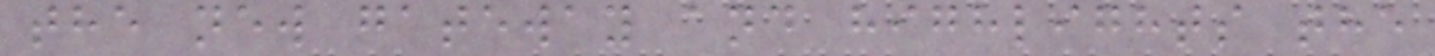the new gateway and highlights the
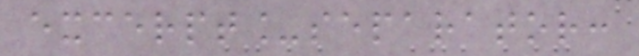excerpt_separator:
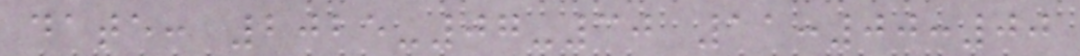date: 2025-07-30 11:00:00
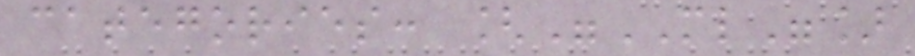categories: ["ML"]
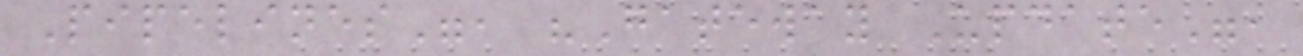Pipelines", "Gateway Update",
